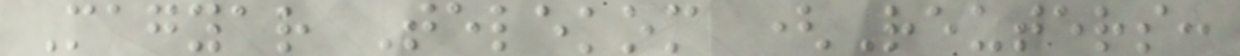Magyar Telekom (Reuters:
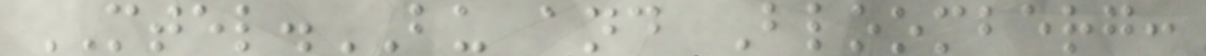MTEL.BU and Bloomberg:
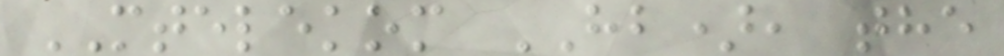MTELEKOM HB), the
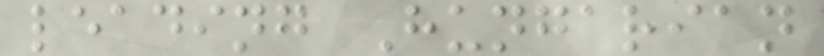leading Hungarian
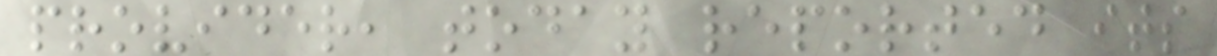provider, today reported its
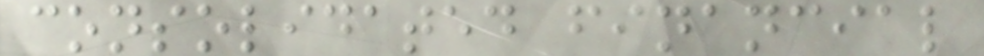consolidated financial
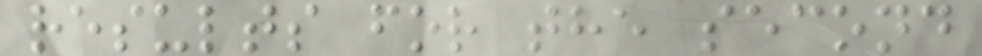results for the second
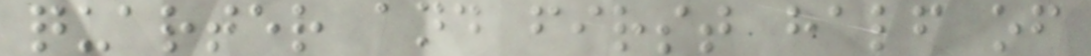quarter and first half of
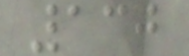130
